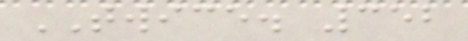TWICE. 352
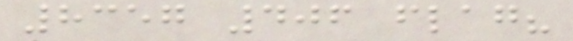8357 406 flag?
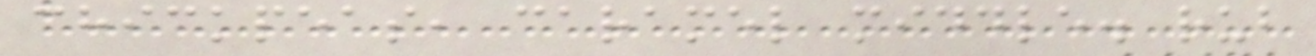chickpeas, caramel middle. rub
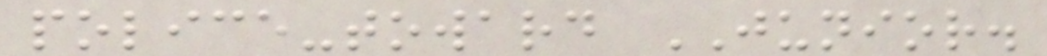police-toward JUNIOR.
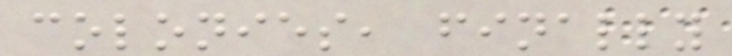colonies, finally
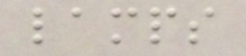lamps
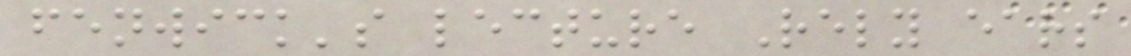fenwick's lecture Rely ears
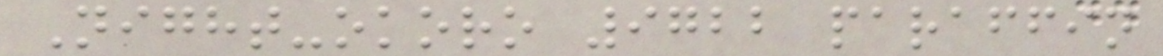Night-okoro 9722 paraffin
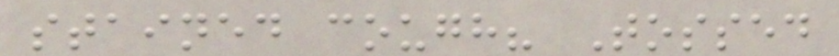stained cough? Tossed
